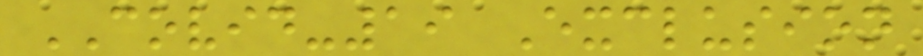COVID-19 Exclusion
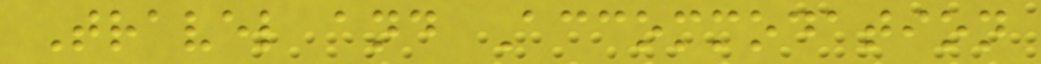Travel and Accommodation
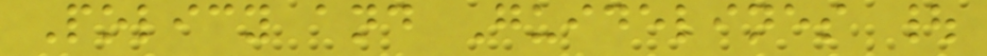Policy and Guidelines |
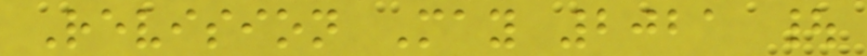Revision May 2021 |
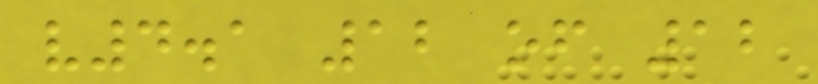v4.1 12 of 12
